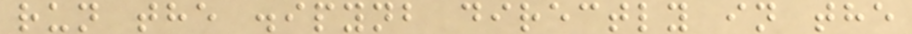run the .ipynb directly in the
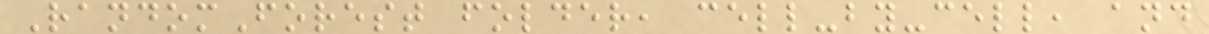RandomForest folder, cell-by-cell, and
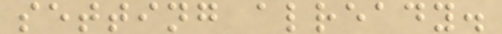setting already.
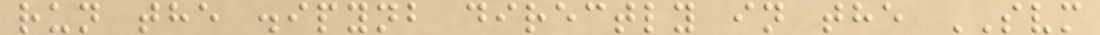run the .ipynb directly in the SVM
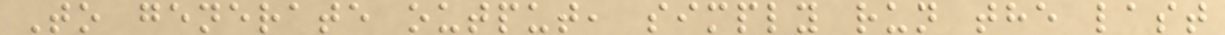To generate output, simply run the last
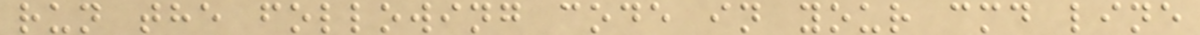run the following code in your cmd line
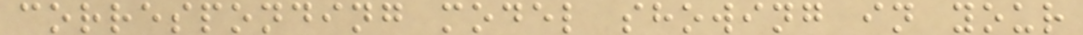corresponding model showing in your
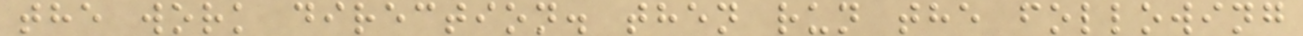the work direction. then run the following
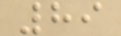89
